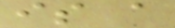is a
